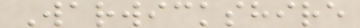Warwickshire
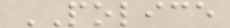POLICE
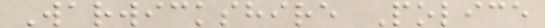Warwickshire Police
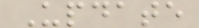Update
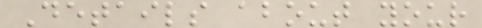Details about your
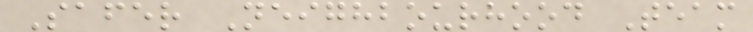Safer Neighbourhood Team
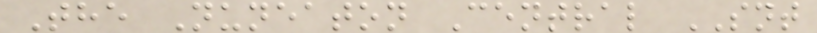The Nuneaton Central SNT
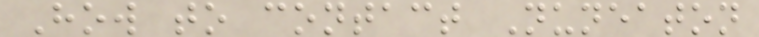How to contact Nuneaton
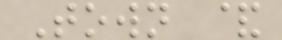Town &
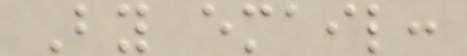By email:
